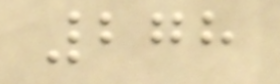278
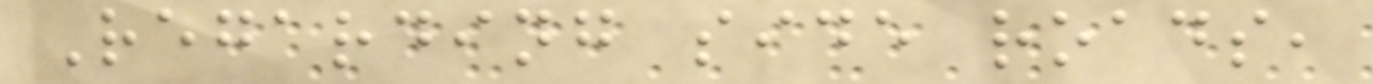Regarding side roads,
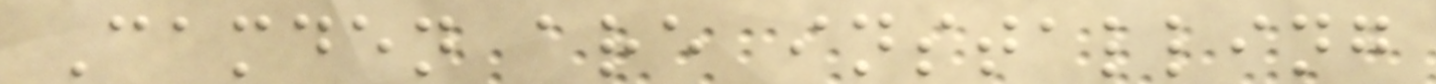Camden are installing
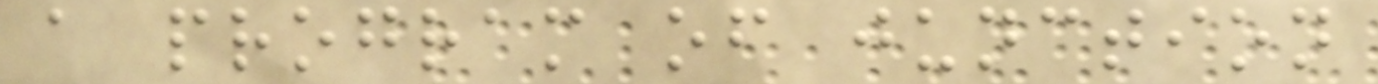a program of junction
